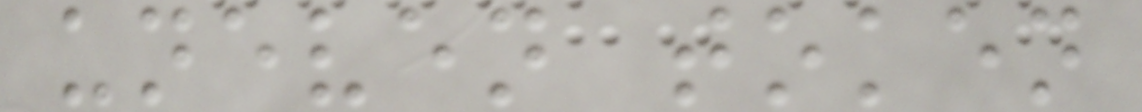uneven token
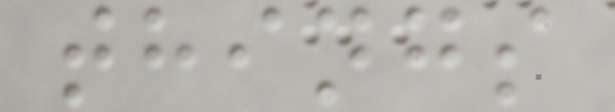things
